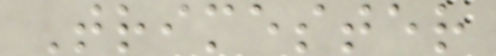Trimester
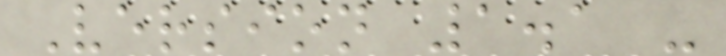Version 1.1 -
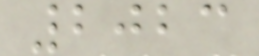2023
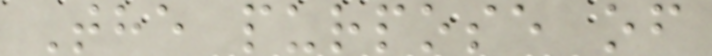The purpose of
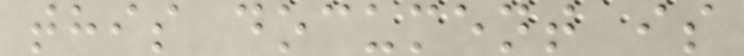this document is
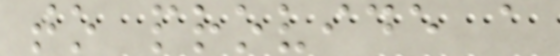to provide a
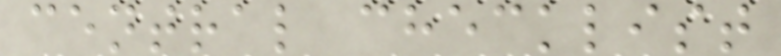central checklist
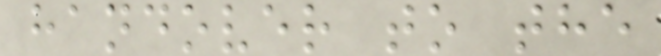handover to the
